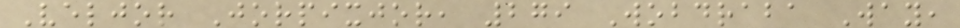Veljor Jorpixjor, 279 Wobdraba Way,
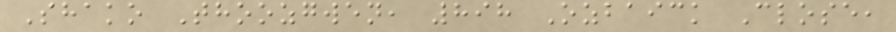Shako Thoozgwen, 898 Ozbaick Close,
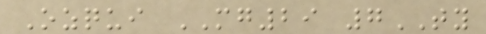Ozqui MG29 7TY
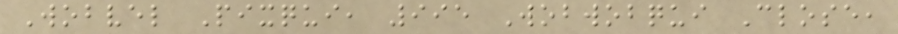Wobvel Pixqui, 995 Wobwobqui Close,
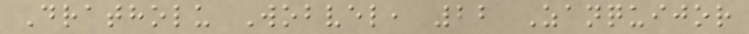Dratholu Wobvel, 22 Zanquijor
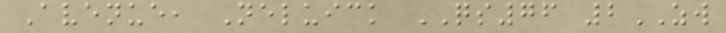Avenue, Neluick QS76 2ZW
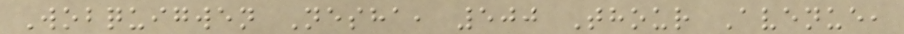Wobquigwen Nesha, 500 Thour Avenue,
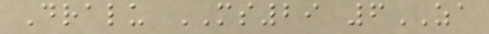Dralu MS29 6ZA
